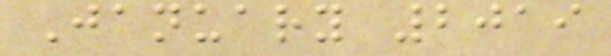January 2019
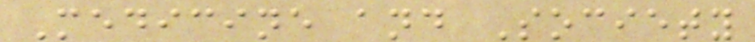Medicine and Society
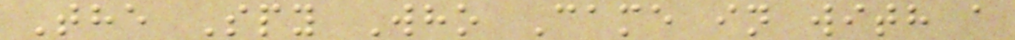The Spy Who Came in with a
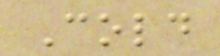Cold
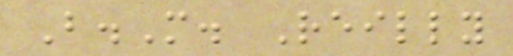B.M. Reilly
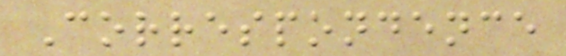Correspondence
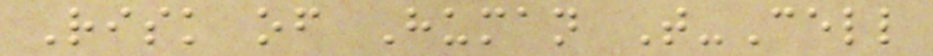Risk of Human T-Cell
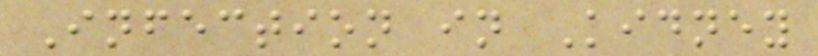Infection in Kidney
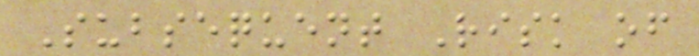Subsequent Risk of
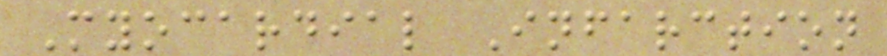Myocardial Infarction
